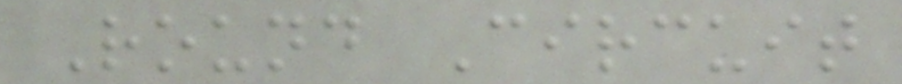Round Circuit
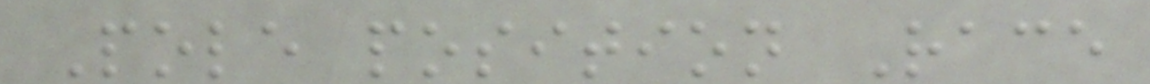Pole position Race
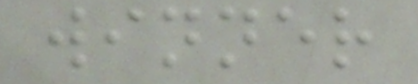winner
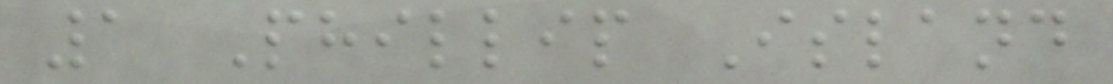1 Phillip Island
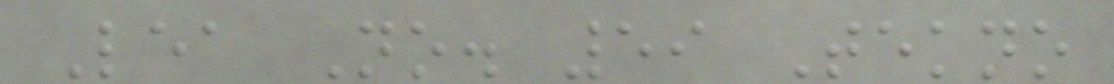Lea No. 59 Tekno
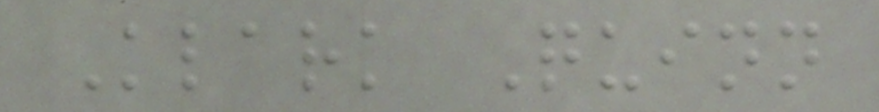Klark Quinn
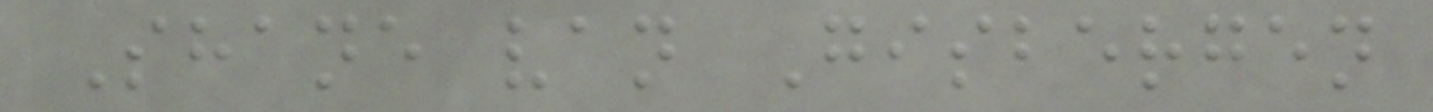Shane van Gisbergen
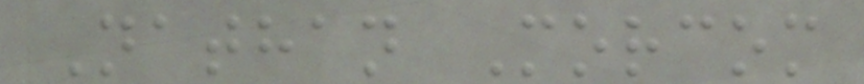Nathan Morcom
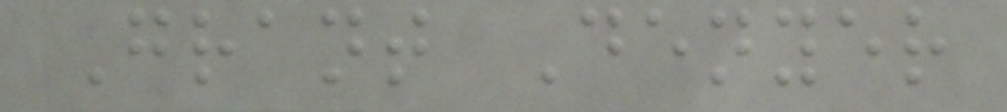Grant Denyer
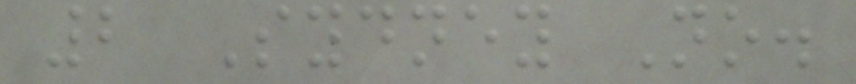2 Sydney No.
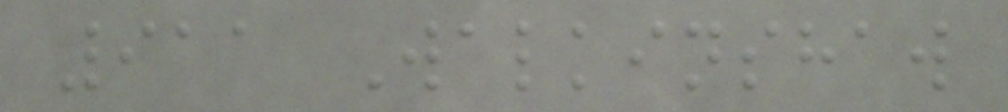911 Walkinshaw
